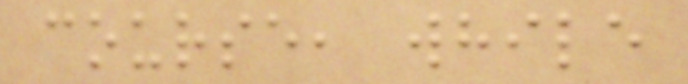course, while
